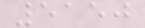5150
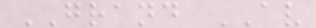GRAND AV
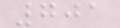701
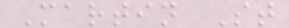Martin St
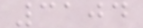3104
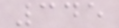345
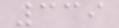339
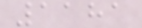1181
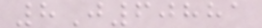8J60881
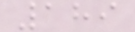189
